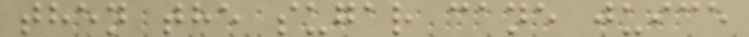then the sugar cane juice
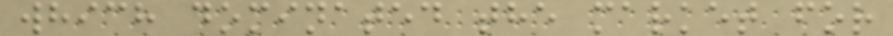which dominated the market for
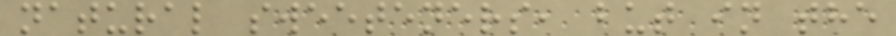natural sweeteners, but in the
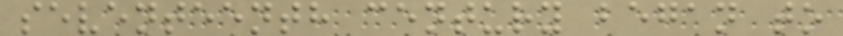seventeenth century began to
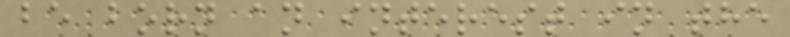be born an interest in the
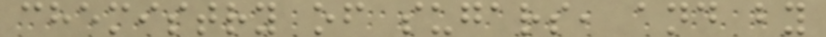chemistry of sugars, and by
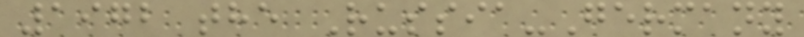1972 the Russia-Germany
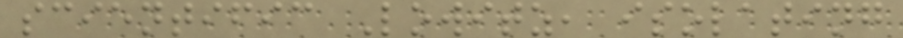scientific Lowitz, isolating
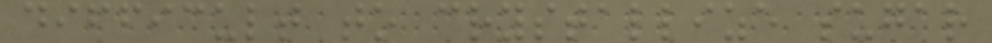difficult to crystallize sugar
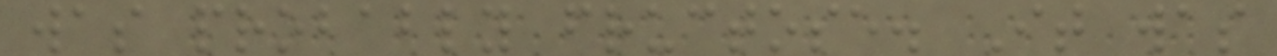was probably fructose. It was
